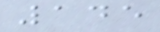145
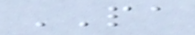PA
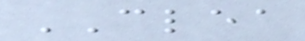CLEA
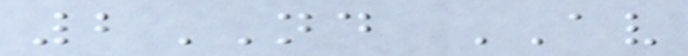2ND AV
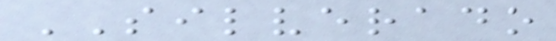SILVERADO
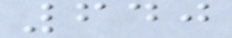640
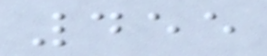455
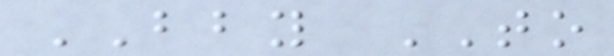BBY TO
